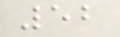52
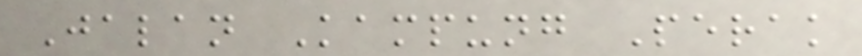Jalan Kampung Perak
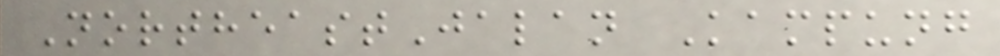NortheastJalan Kampung
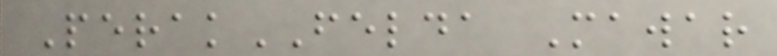PerakFELDA Mawar
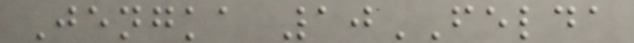Jengka 10FELDA
